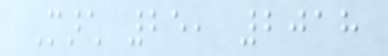March 25, 2018
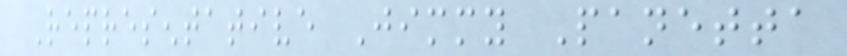Representative Jimmy Panetta
